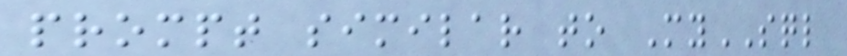prompt similar to MySQL
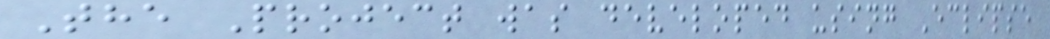The Project was developed using Eclipse
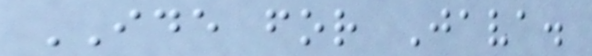IDE for Java.
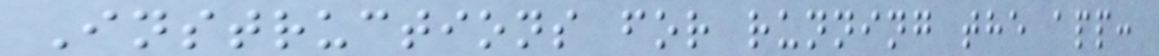Instructions for running the app:
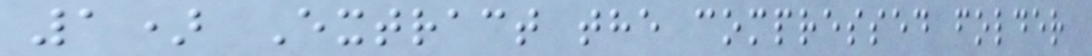1) Extract the compressed folder
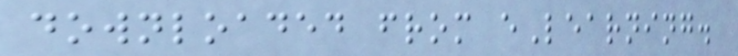downloaded from eLearning.
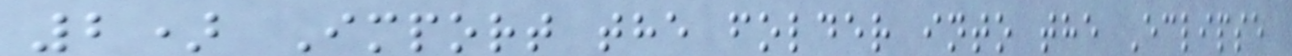2) Import the folder into the Eclipse
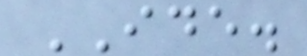IDE.
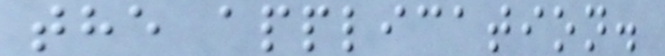the application.
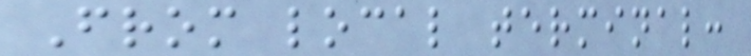From local terminal:
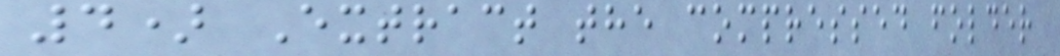4) Extract the compressed folder
